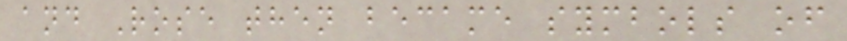and Rose then became symbols of
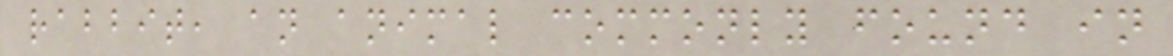rabbit, an animal commonly found in
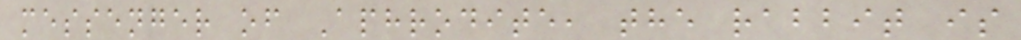messenger of Aphrodite, the rabbit is
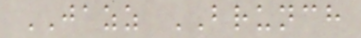JAZZ BRUNCH
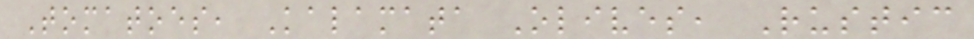Tomatoes, Kalamata Olives, Rustic
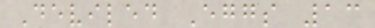Deviled Eggs 13
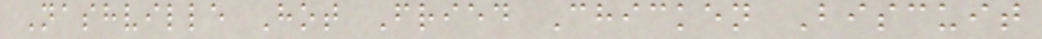Nashville Hot Fried Chicken Biscuit
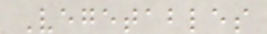Vegetables
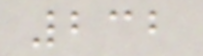232
